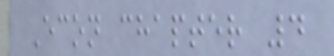Econ chapter 4
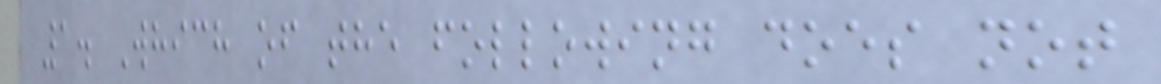1. Which of the following does not
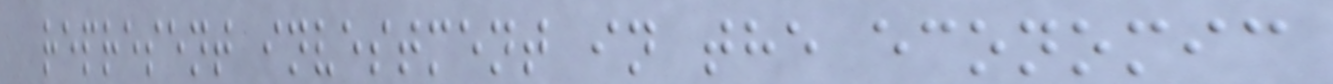represent investment in the economic
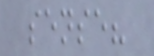sense?
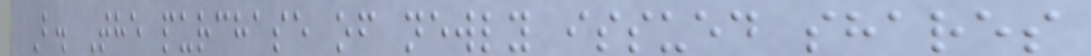B. The purchase of newly issued shares
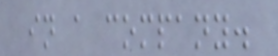in a company.
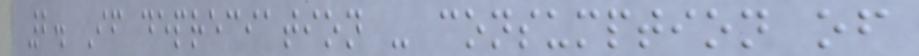2. If depreciation - consumption of
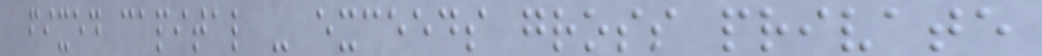fixed capital - exceeds gross private
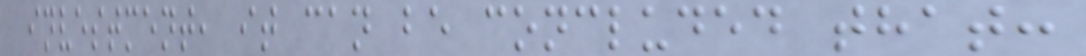investment, it can be concluded that:
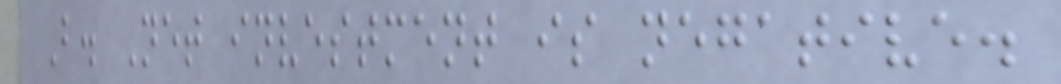B. Net investment is negative.
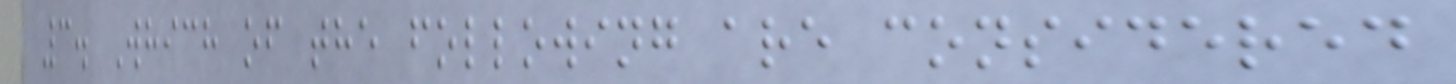3. Which of the following are considered
